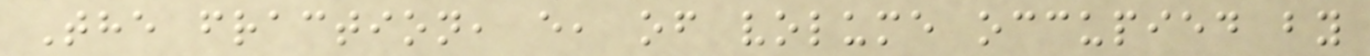The fraction, e, of volume occupied by
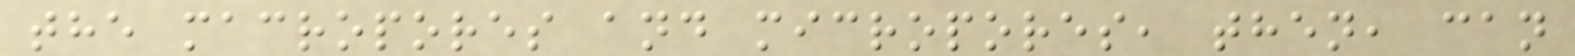the macropores and micropores, then, can
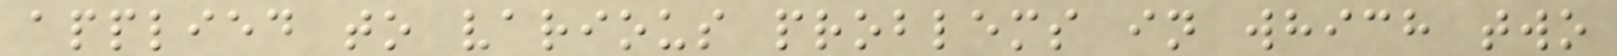applied to various problems in which two
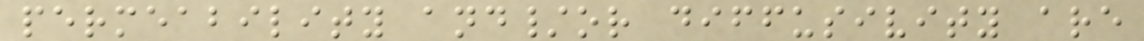permeability and/or diffusivity are
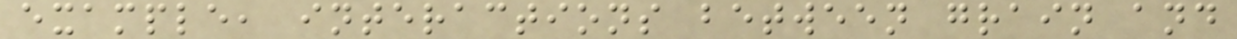example, interactions between grain and
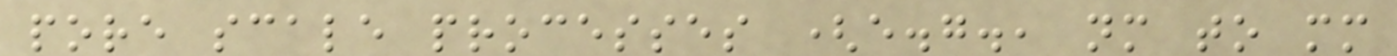pore scale processes (e.g., nm to mm
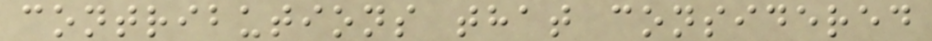contributions that considered
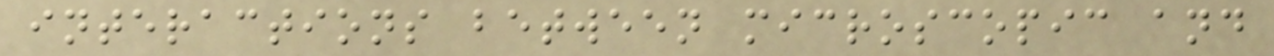interactions between microscopic and
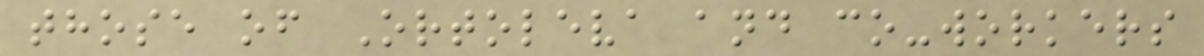those of Ortoleva and co-workers
